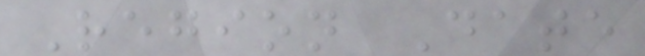Region Date
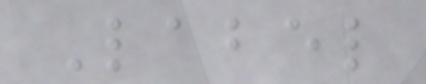Label
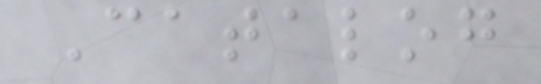Catalog
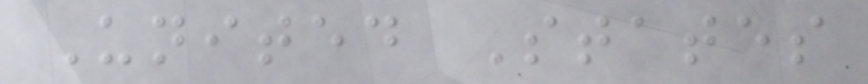United States
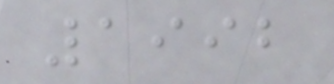1992
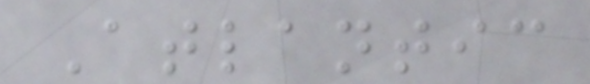Atlantic
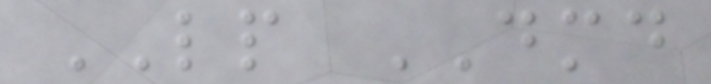LP DMD
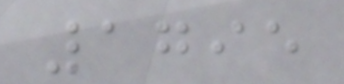1795
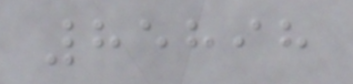85898
